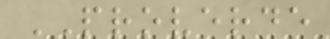PROVERDE
